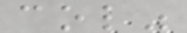col"
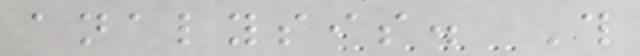analysis. This
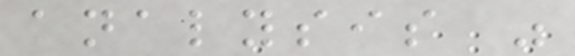analysis was
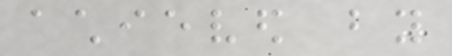achieved by
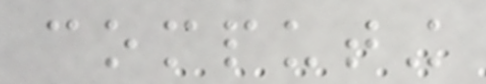computing
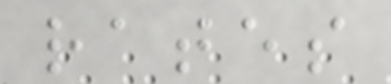rates
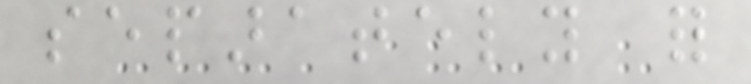separately for
